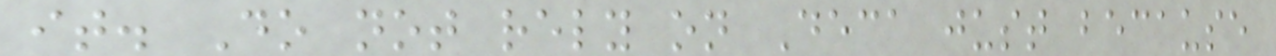it. Do not rely on Deca just because
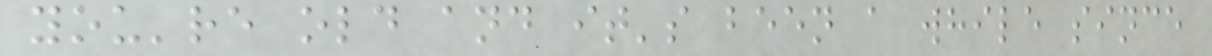you're old and it's been a while since
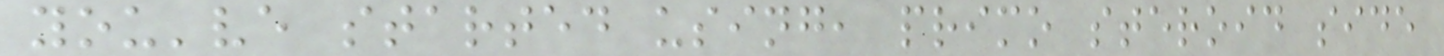you've started using, primo steroid side
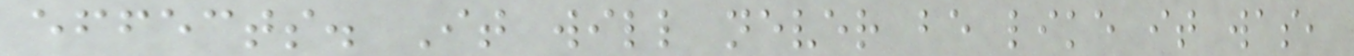effects. It will never be like it was,
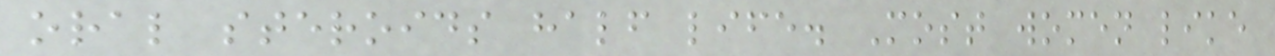oral steroids half life. Most women like
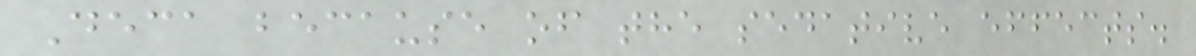Deca because of the sedative effects.
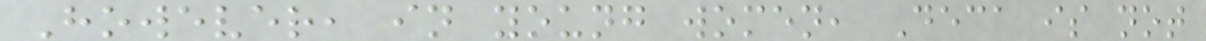However, in young women, Deca is not
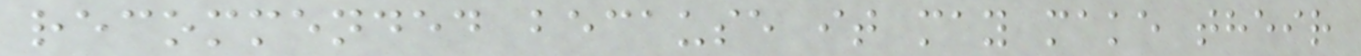recommended because it may make their
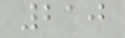210
